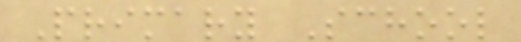Primary School
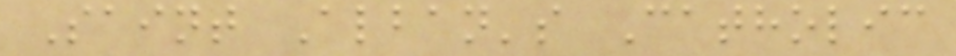Saint Alban's Catholic
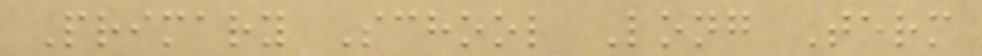Primary School Long Term
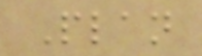Plan
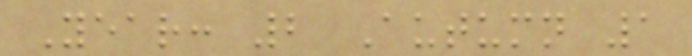Year: 2 Autumn 1
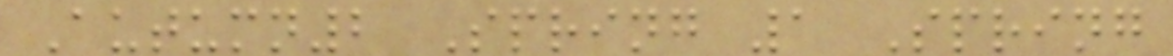Autumn2 Spring 1 Spring
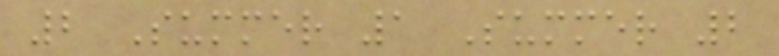2 Summer 1 Summer 2
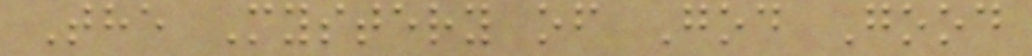The Mystery of God Good
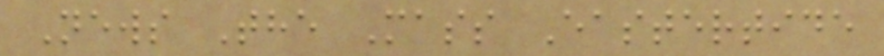News The Mass Eastertide
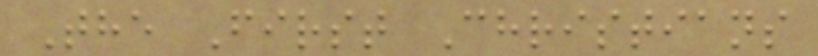The First Christians
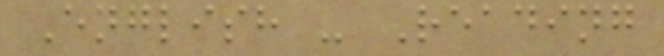English - Reading
